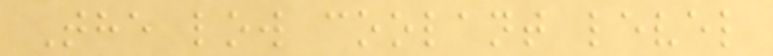The low coolant level
